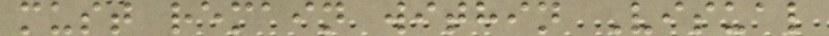must remain within Visual
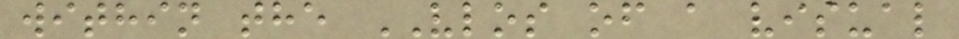within the VLOS of a visual
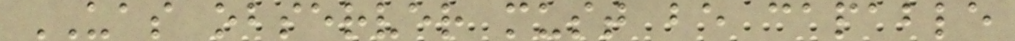UAS observer must be capable
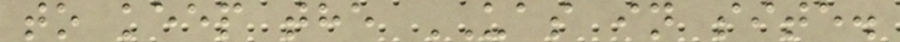to keep the UAS in site.
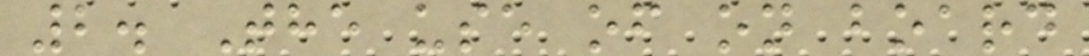2. The use of on board
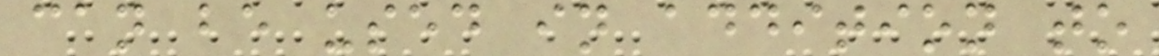can be used in addition to
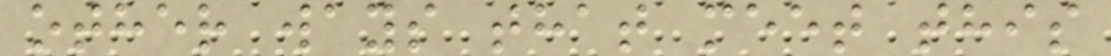other ways that meet this
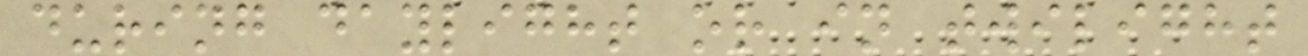during daylight or in twilight
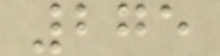275
